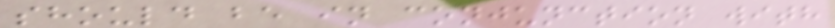should be in conjunction with
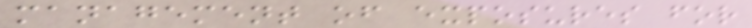management of exposures for
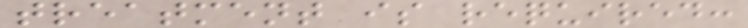treatment is required:
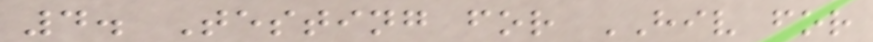4. Testing for HIV for
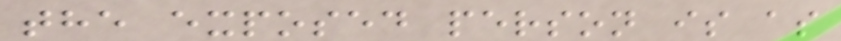the exposed person is as
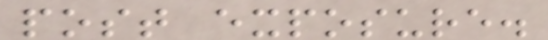post exposure.
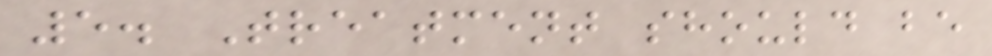5. Treatment should be
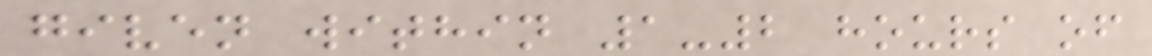given within 1-2 hours of
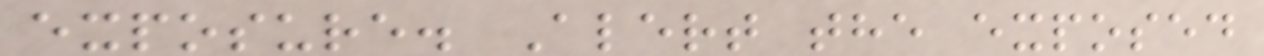exposure. Alert the exposed
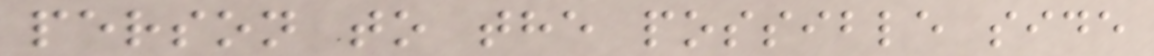person to the possible side
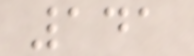141
